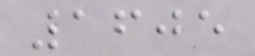1605
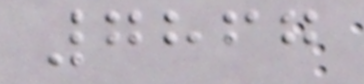7867
